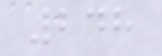248
